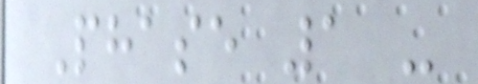Phase 1 -
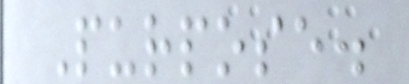Purpose.
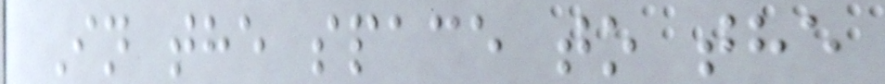In the space to the
